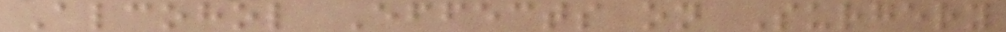Alcohol Effects on Surgery
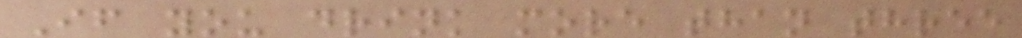If you drink more than three
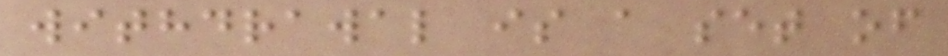withdrawal is a set of
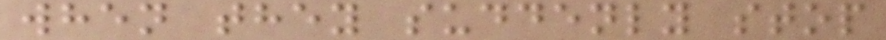when they suddenly stop
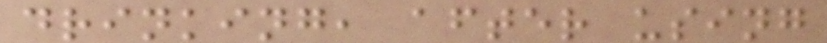drinking, after using
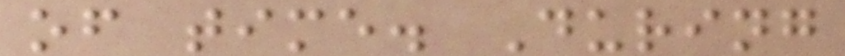of time. During
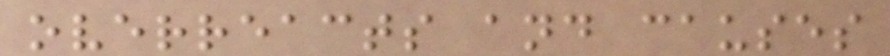overreacts and causes
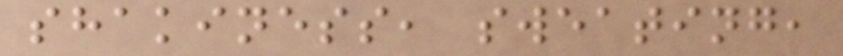shakiness, sweating,
